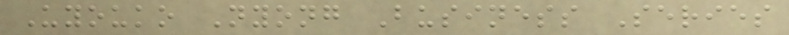Uyouko Nyong Business Series
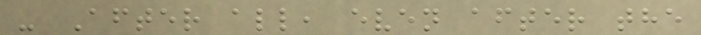- After all, even after the
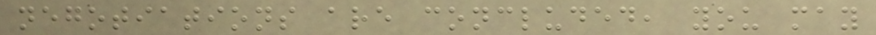negotiations are concluded, you may
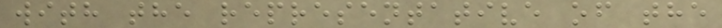with the representative of the
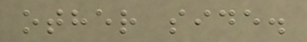other side.
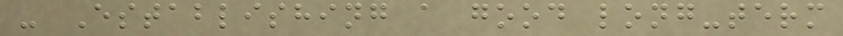- Establishing a good long-term
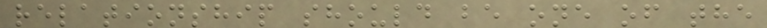relationship should be one of the
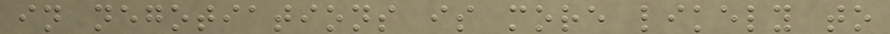in negotiations is more likely to
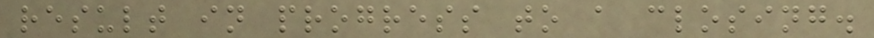result in progress to a closing.
